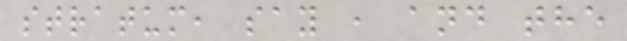stratum, say , and the
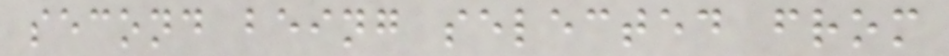second being selected from
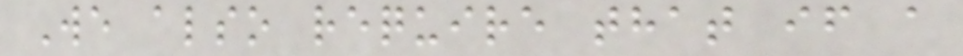We also require that if a
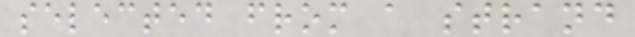selected from a strand
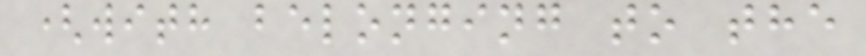(with belonging to the
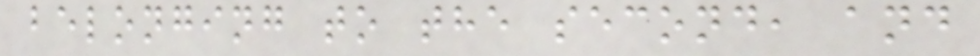belonging to the second, and
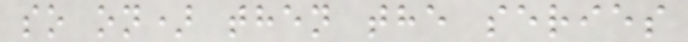so on) then the series
